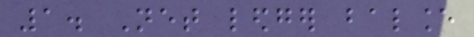1. Net ledger balance
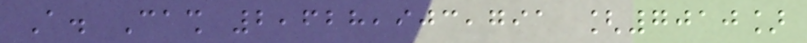A. Cash 2,628,903,791 [7010]
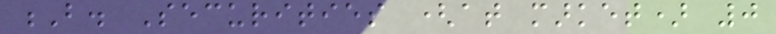B. Securities (at market) 0
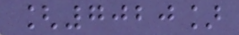[7020]
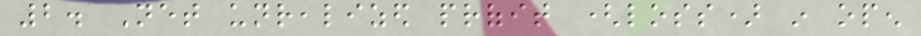2. Net unrealized profit (loss) in open
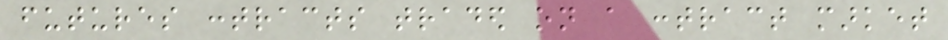futures contracts traded on a contract market
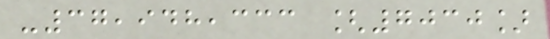-37,948,333 [7030]
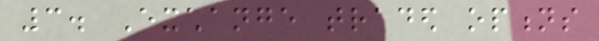3. Exchange traded options
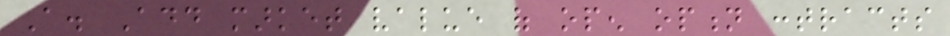A. Add market value of open option contracts
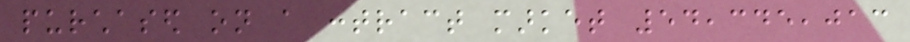purchased on a contract market 54,345,013
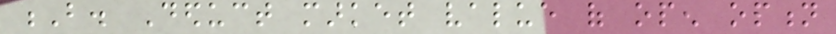B. Deduct market value of open option
